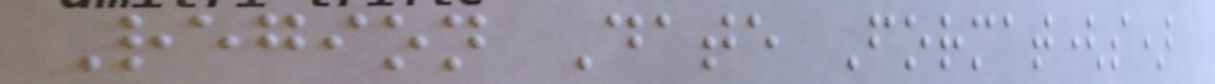Region Date Format(s)
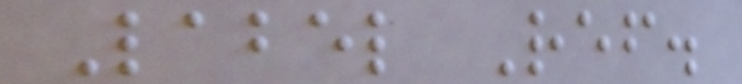Label Ref.
